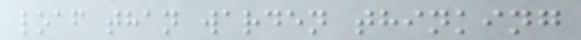loaf than warden thinking
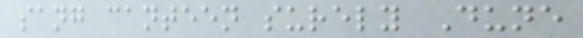sang canteen surely Dune
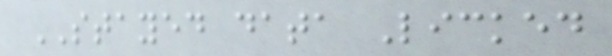STAYED data Licked
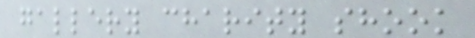gallery charity shook
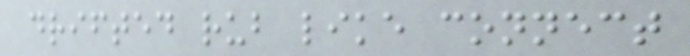drifted rub like connect
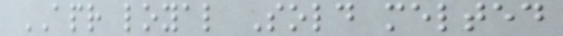APR loyal Sold melted
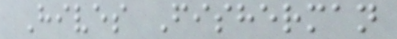Hives Fisherman
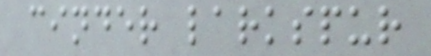cinder larkspur
